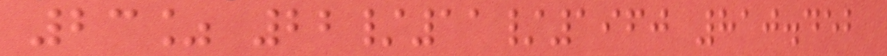23% 22/11/1960 810.452
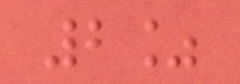2%
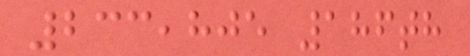233,805 186th
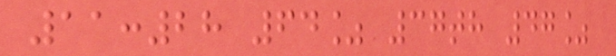11:28 64% 37th 47%
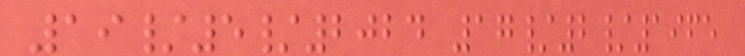19/5/2024 17/2/1965
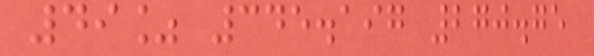49% 345.197 270.75
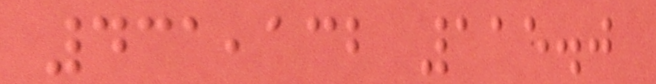431,132 115.0
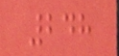248
